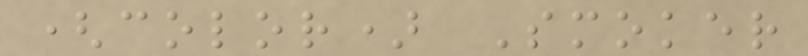(color) Smoker
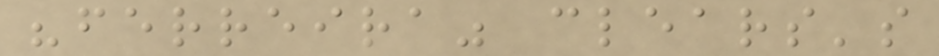"ferreira" clears's
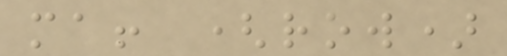ma! (row)
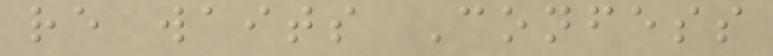re waits Confess
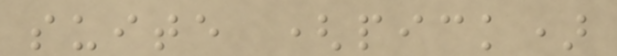suite (pick)
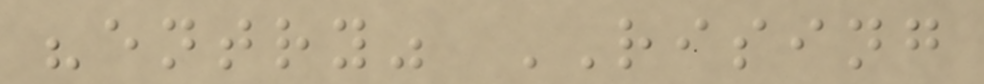"entry" RISING
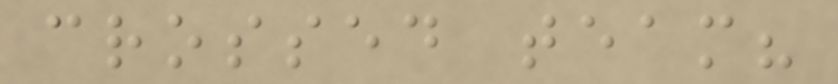crossed team?
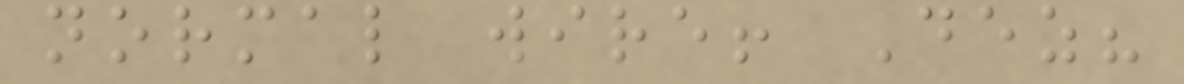normal wire! Dez?
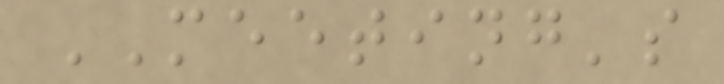MEETING's
